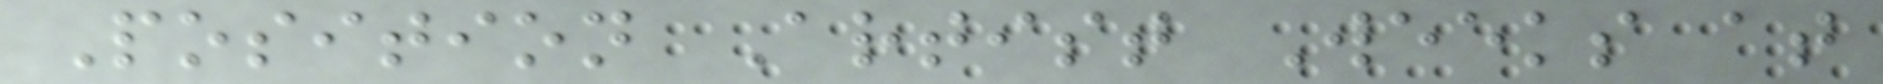Position Artist Weeks at
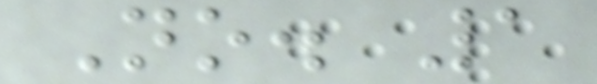No. 1
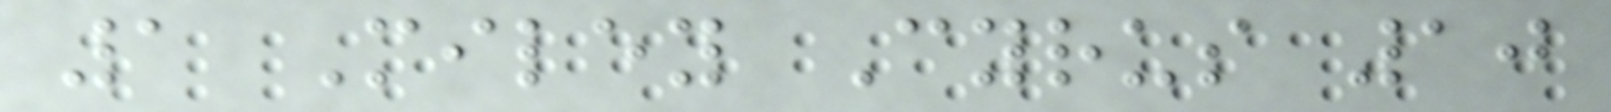1 Miley Cyrus 10
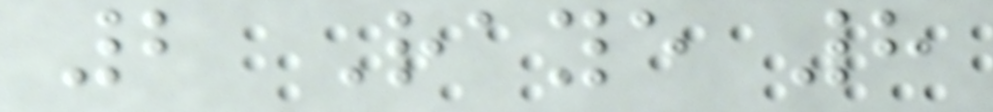2 Raye 8
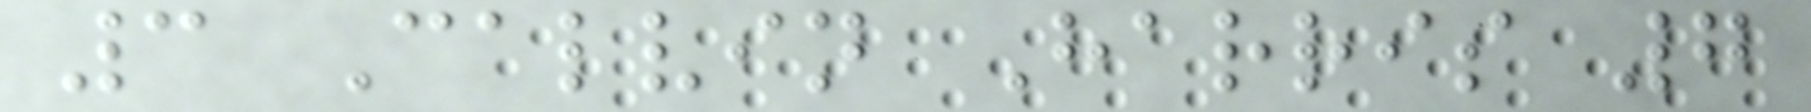3 Calvin Harris 7
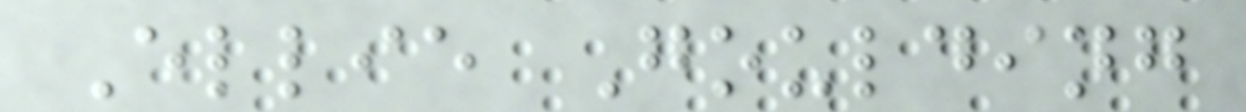Ellie Goulding
